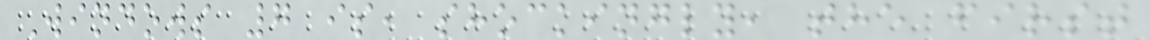Windows 7 is, shockingly, the first
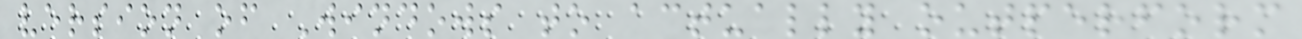version of Windows to actually outperform
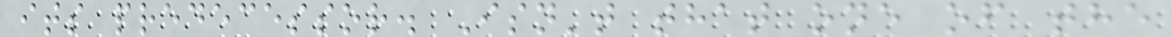its predecessor. Isn't that one of the
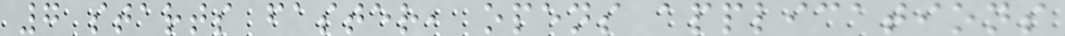7 starts faster, opens applications
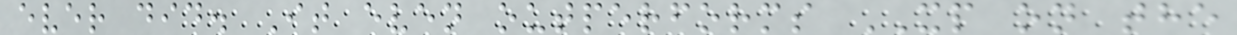ever did. It even outperforms XP on the
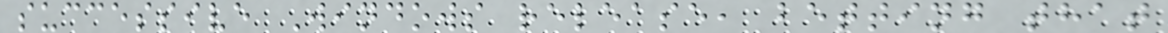successive Windows release, betting that
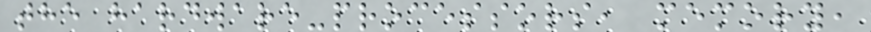the hardware-processors, memory,
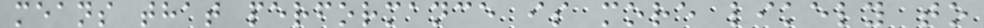means that performance is more likely to
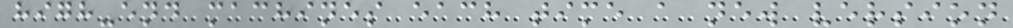high-end machines each time a new version
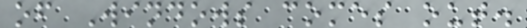of Windows comes out.
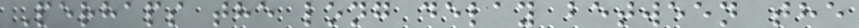Perhaps the long delay between the
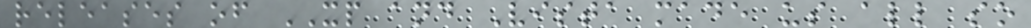releases of XP and Vista made us all so
